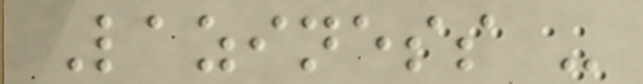Laziness -
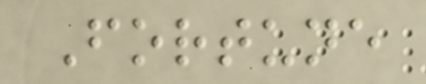Fortune
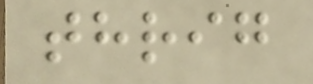thrig
